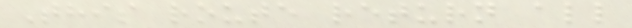This route return all
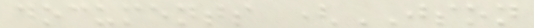documents (JSON
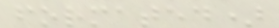formated)
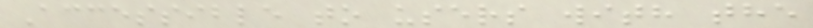Accessible to users with the
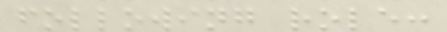following role:
